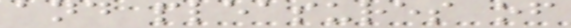and pleasures of
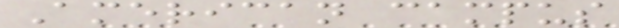American campus
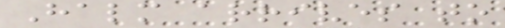Halm arrives to
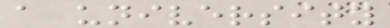a university
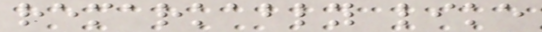remarkably like
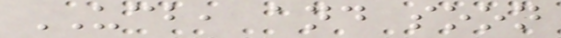UCB, and soon
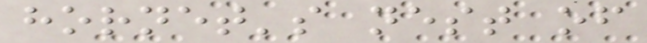hornet's nest of
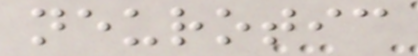neurotic
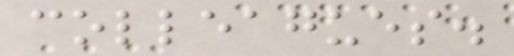colleagues.
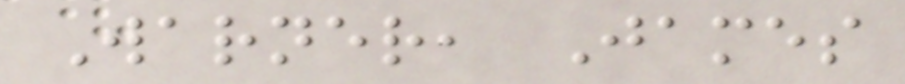Warner, James
